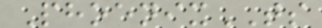PhoenixTS
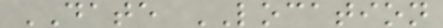DATE LOCATION
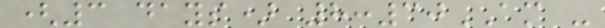(3 days) 8:30AM -
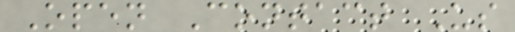Open Contact Us
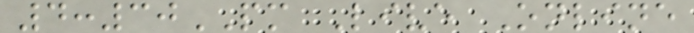4:30PM Live Online
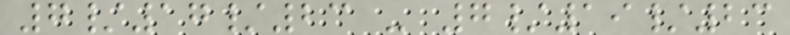7/17/23 - 7/19/23
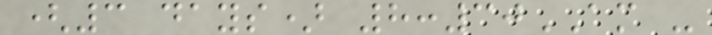(3 days) 8:30AM -
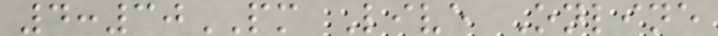4:30PM Live Online
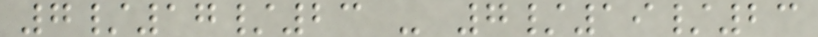7/17/23 - 7/19/23
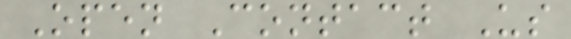Open Contact Us
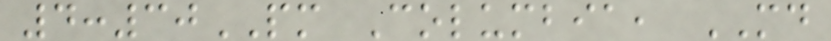4:30PM Columbia, MD
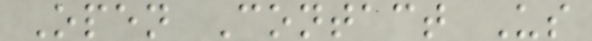Open Contact Us
